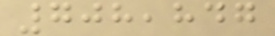708,847
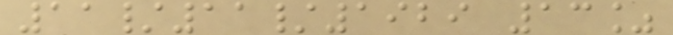11/11/1929 13%
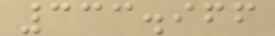333.966
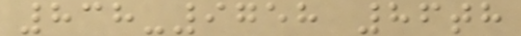838-9758 86th
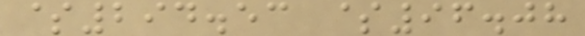$294.53 $96.08
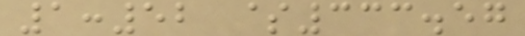1:52 $333.57
